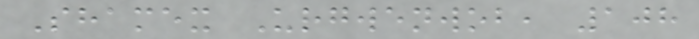Shamex Urgwenwob, 108
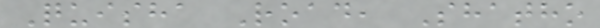Quisha Road, Shatho
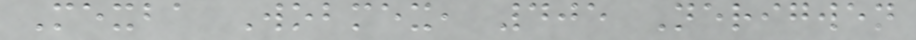Mexba Wobmex, 405 Nerigwen
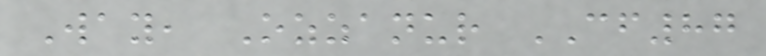Way, Ozzanur CF87
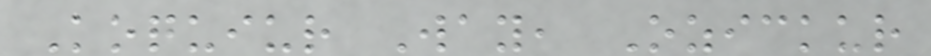Koquiur Way, Ozickur
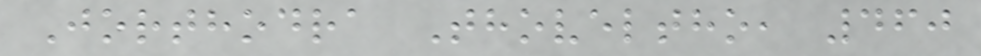Jorthodra Thoveltho, 460
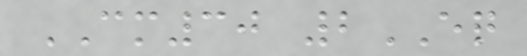CM30 2EQ
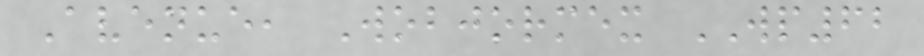Avenue, Wobjormex WP62
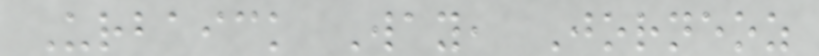Urbaick Way, Jorneoz
